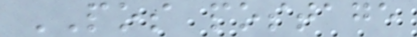POS postage
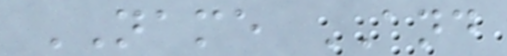NAME AND
